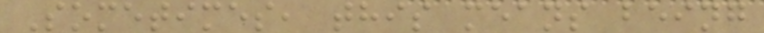Sometimes, this means being
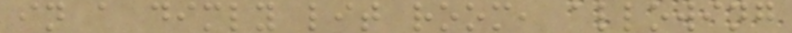in a dimly lit room, allowing
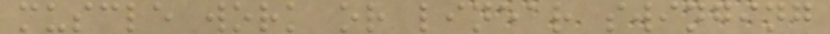muscle work or linear swinging
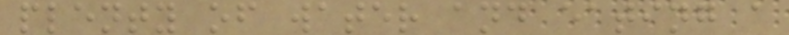plenty of water and eating a
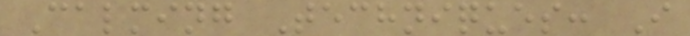Calming Techniques: I
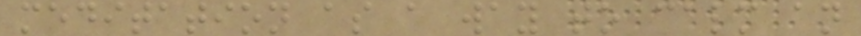meditation as a way to calm an
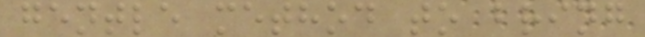gentle method to bring
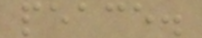peace.
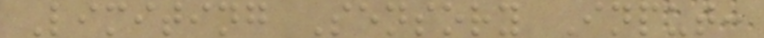Limiting Sensory Input:
